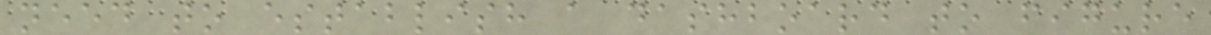need to establish a dashboard to figure
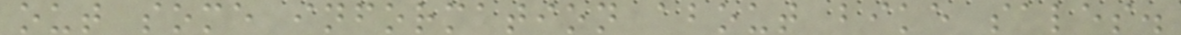out some information about bike sales.
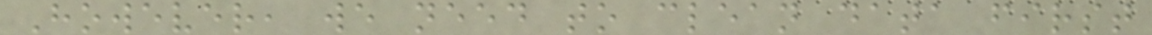However, we need to clean data first
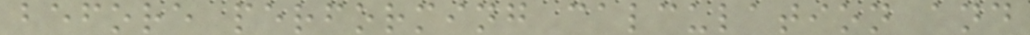before performing calculation and
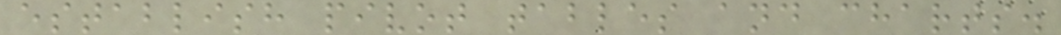establish pivot tables and charts.
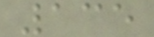135
